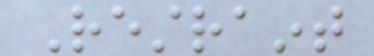Restraint
